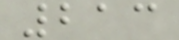213
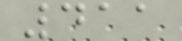411
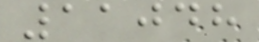11048
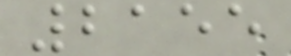2155
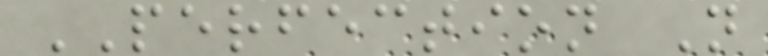PERFECTION N
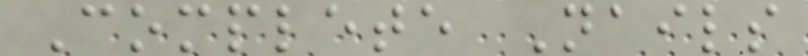Complete Nails
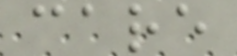care
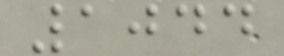1044
